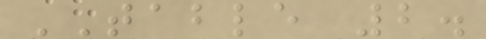TABLE 2.
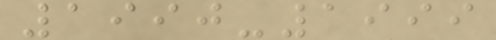1990-1999
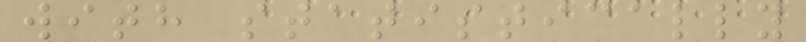with statistically
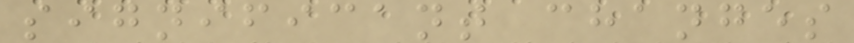significant changes
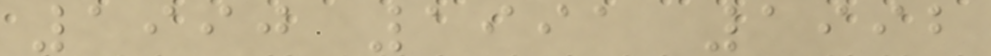1990 1991 1992
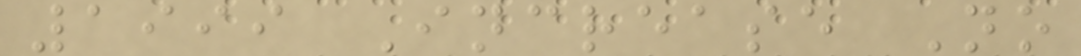1999 Increase No
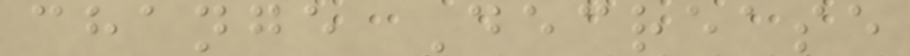change Decrease
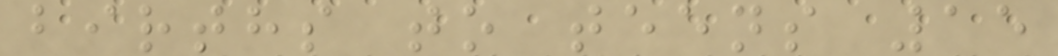births to teens 15
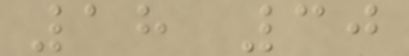18 30
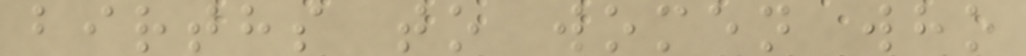births to women who
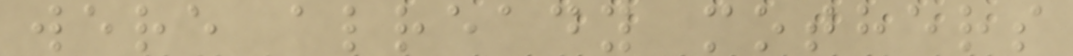were already mothers
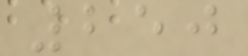250
